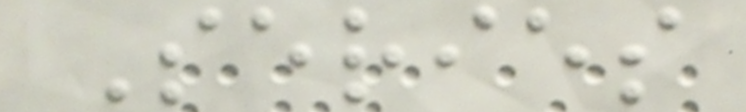Series
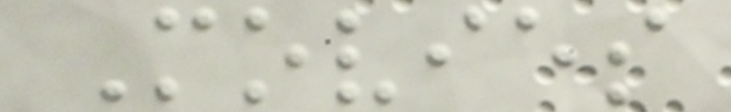Movies
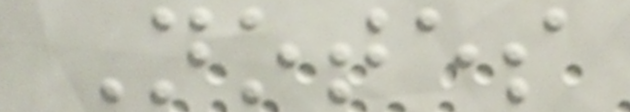Notes
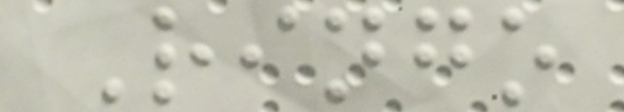Ringo
